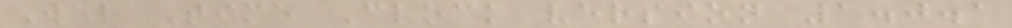Web Time Clock version 1.0.1
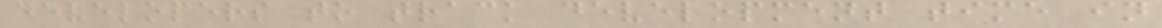developers to track development time in
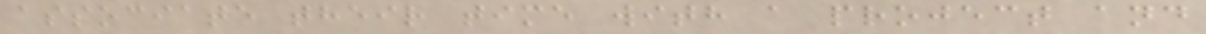associate their time with a project and
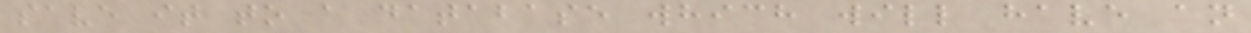save it to a database which will have an
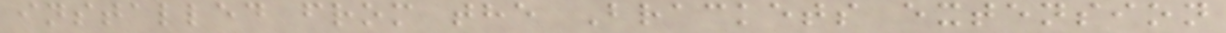installed from the Brackets extension
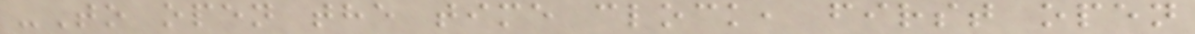-To open the time clock, first open
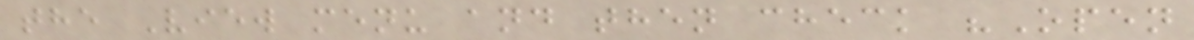the View menu and then check "Open
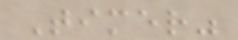Timer"
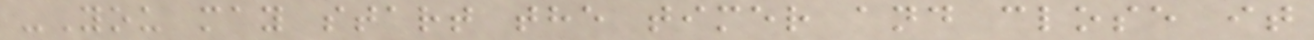-You may start the timer and close it
